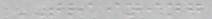TRAINING
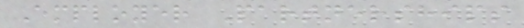Employer Partnerships
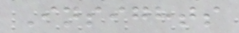Insights
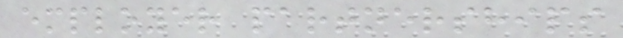employer partnerships
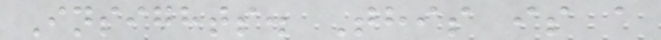Insights. This is a
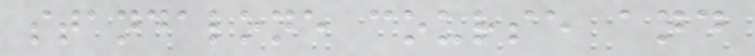standalone course and
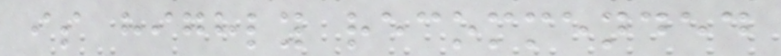is highly recommended
